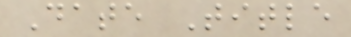Date Title
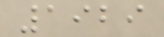1929
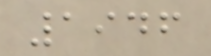1946
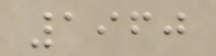1960
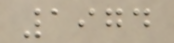1974
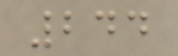244
